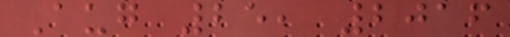Aug 25, 2016
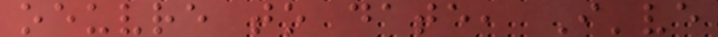oeuvre to date, I've
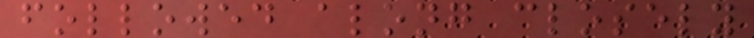followed along closely
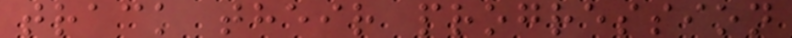track their progression
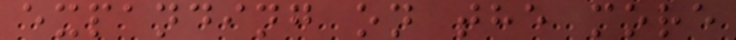expanding on the more
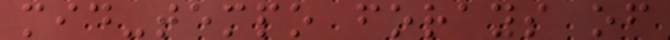mid-tempo forays of
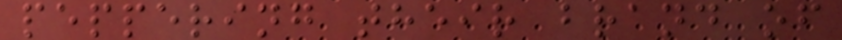peppering their brand of
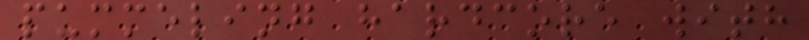pummeling hardcore with
